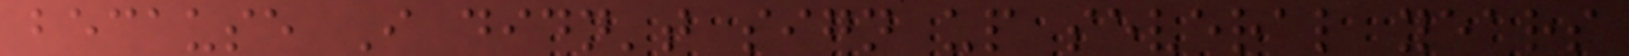because I didn't sign up several years
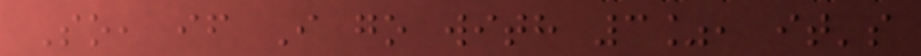So, if I go with 3%, it's
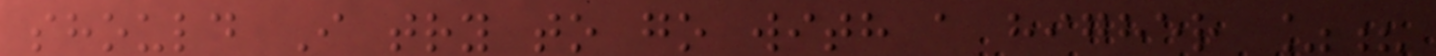should I try to go with a higher %?
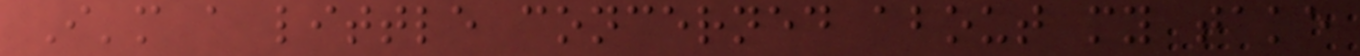I'm a little concerned about my take
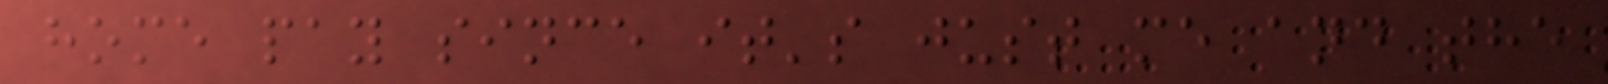home pay since it's just me and the
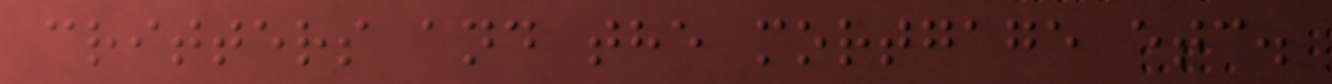critters and the mortgage etc.
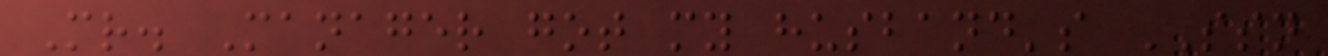Mr. Manager got my husband's SSN
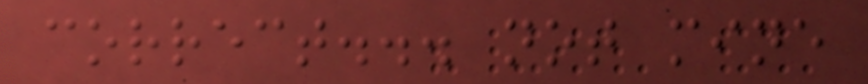correct... not mine
